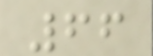66
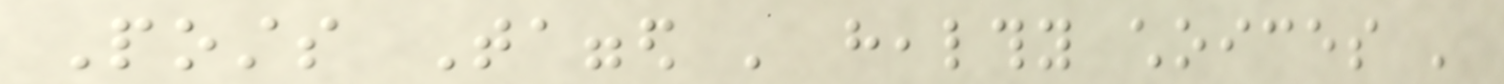Posts Tagged ' healthy choices '
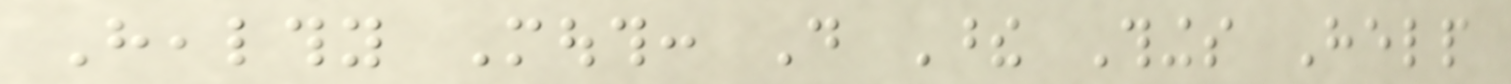Healthy Mouth: Do These Things Help
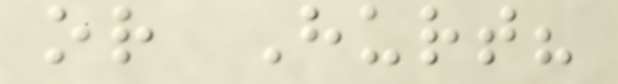or Hurt?
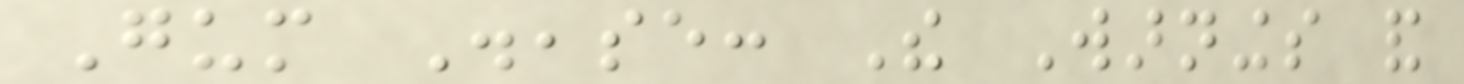Gum Disease: The Warnings and
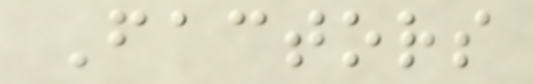Factors
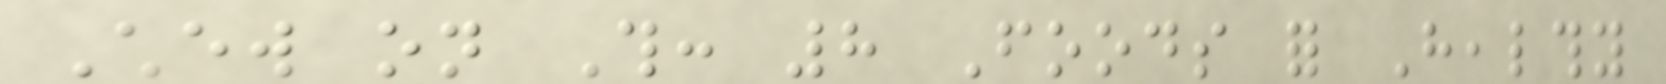Chew on This: 8 Foods for Healthy
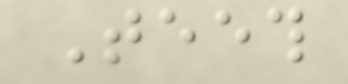Teeth
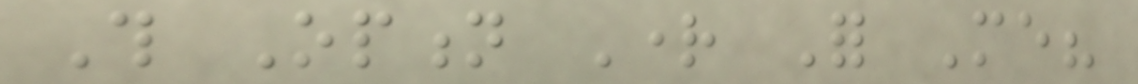This Option Right For Me?
